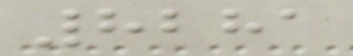8281
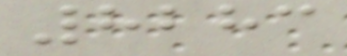8283
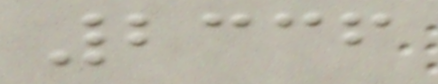2336
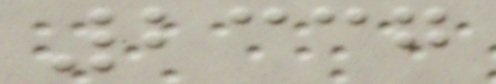2337
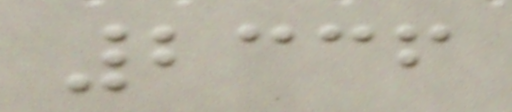2336
